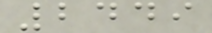2449
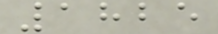1825
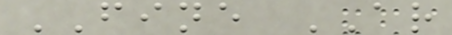FINE AR
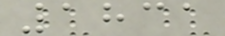1831
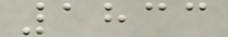1833
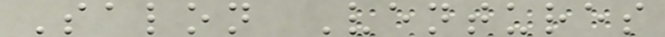Salon Ventures
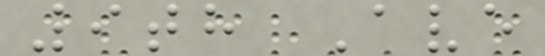9th Ave
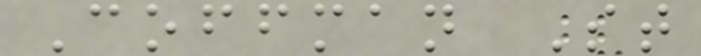Coffman St
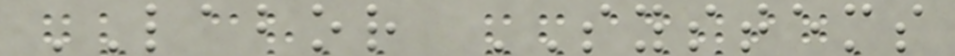LABOR SYSTEMS
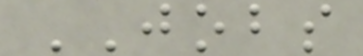JOBS
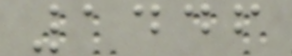1446
